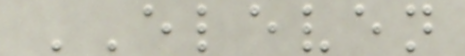ELEVEN
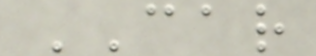CAR
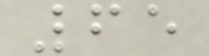65
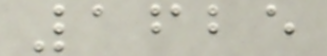1625
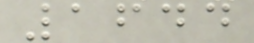1644
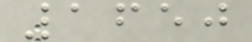1650
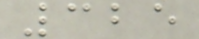325
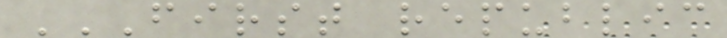FIRST REPUBLIC
